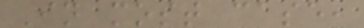In most case,
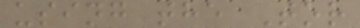using the Tor
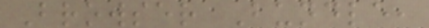Browser Bundle,
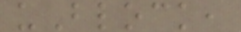uBlock,
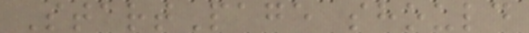StartPage should
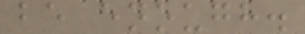be enough.
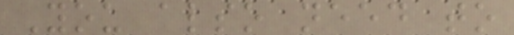You also need to
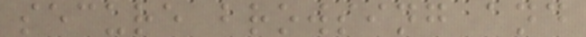secure browsing and
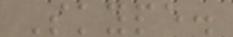Skype.
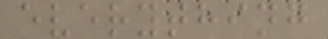everything
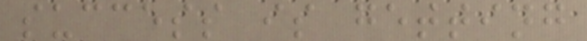success is getting
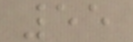55
